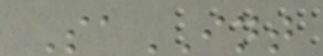SaINT
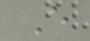E
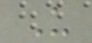U
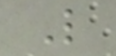L
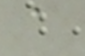a
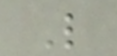L
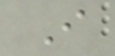I
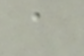a
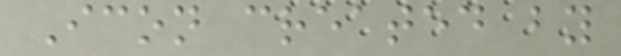Icon created by
